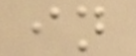in
